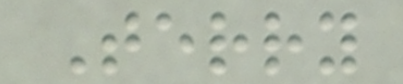Terry
